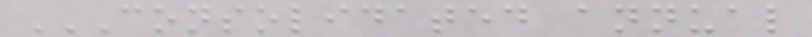CONSOLIDATED ANNUAL
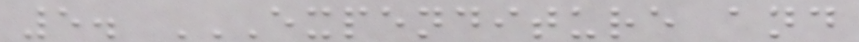5. EXPENDITURE AND
